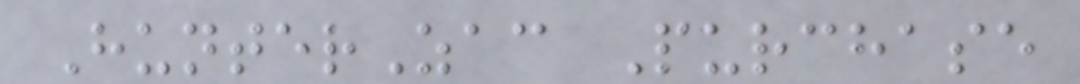HunterZac Purchase
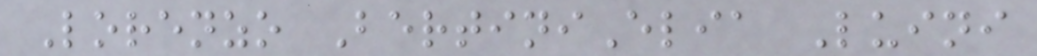Lorenzo BertiniElia Luini
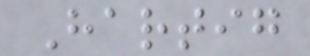Hartig
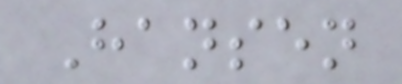Hansen
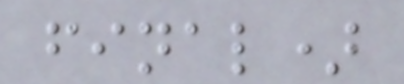final)
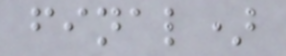final)
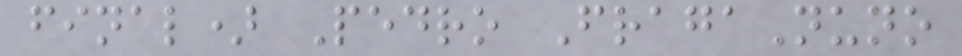final) Pedro FragaNuno
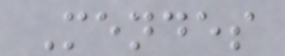Mendes
